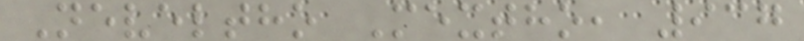Neveltho Mextho, 937
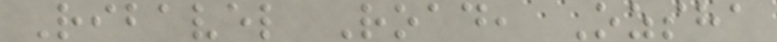Ribavel Road, Ozsha
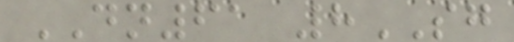DN61 8SG
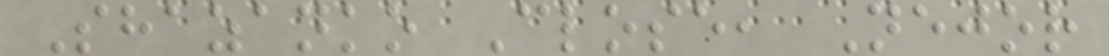Shazanko Close, Nejor
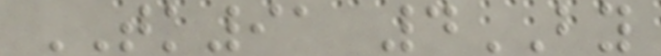TK91 4BY
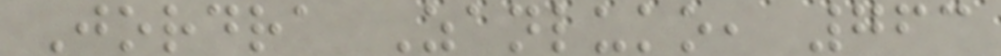Jordra Zanluko, 763
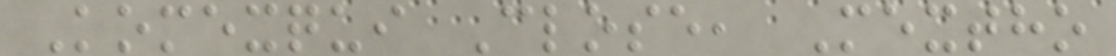Komexqui Close, Mextho
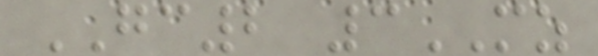GC2 3MZ
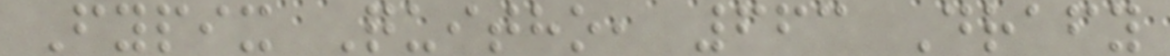Fypix Quitho, 663 Drafy
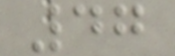47
